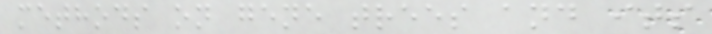methods on gene trees and its
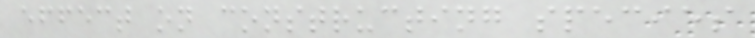effect on constructing species
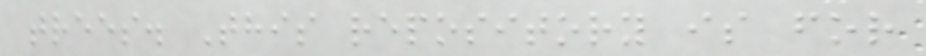trees. This repository is for
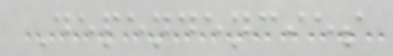Dependencies
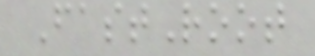FastRoot
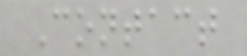Contact
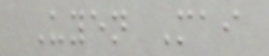Uyen Mai
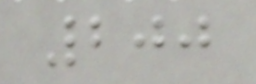200
